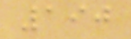190
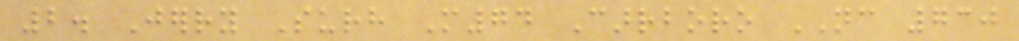2. Jerry Surh M74 Carrboro NC 730
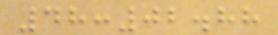48:02.88
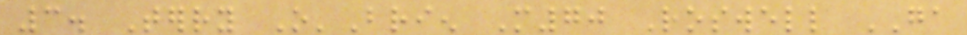3. Terry O'Brien M70 Roswell GA
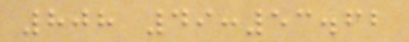808 49:53.62
